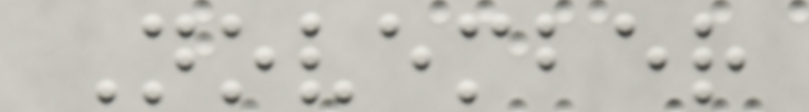November
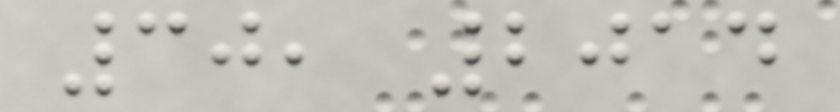30, 2014
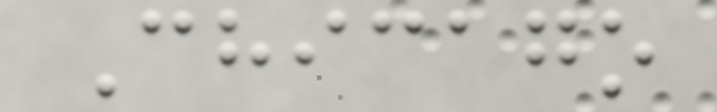Chicago
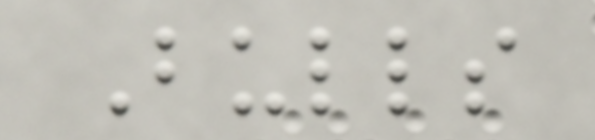Bulls
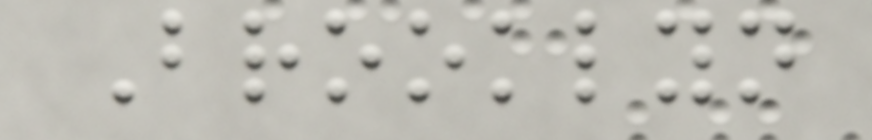Brooklyn
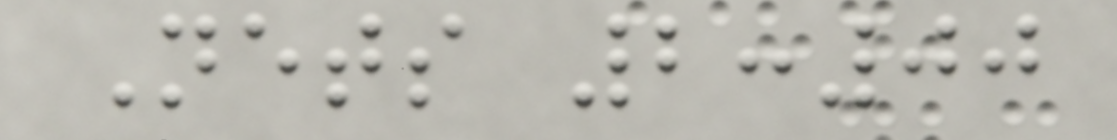Nets 2:00
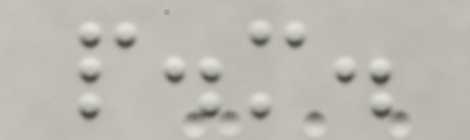p.m.
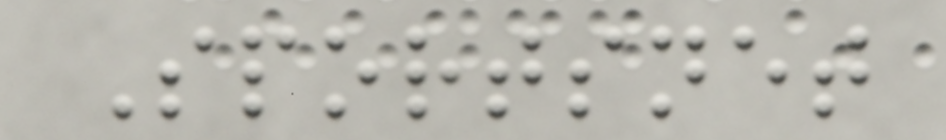Sportsnet
